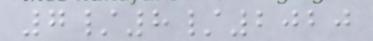7/8/2020
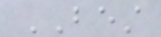BEST
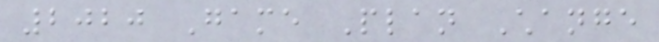2020 Game Plan Change
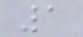1
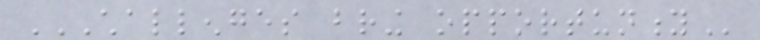CHALLENGES BRING OPPORTUNITY
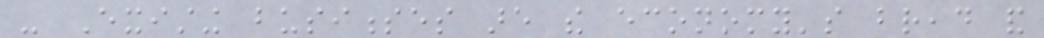- Existing businesses are the economy's bread and
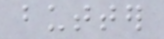butter
